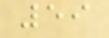59
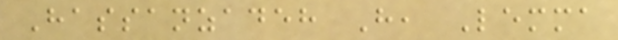Hassanzadeh H, Lemma
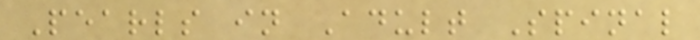Pearls in Adult Spinal
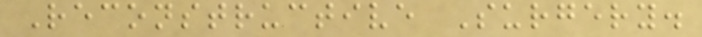Reconstructive Surgery.
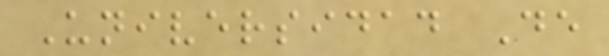Universidad De
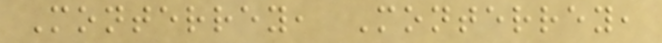Monterrey, Monterrey,
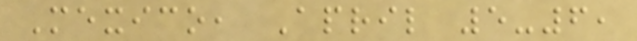Mexico, April 5-6,
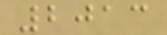2013
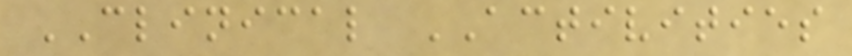CLINICAL ACTIVITIES
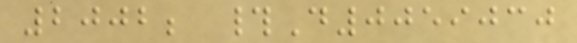2002; #D0059030
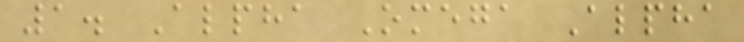1. Alpha Omega Alpha
